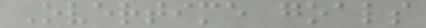Overtime goals
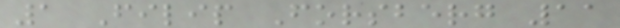1 Filip Forsberg 11
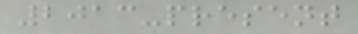2013-present
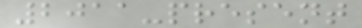2011-present
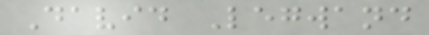David Legwand
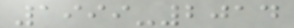1999-2014
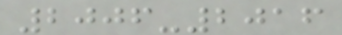2006-2016
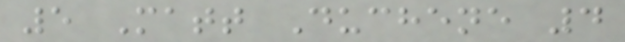5 Matt Duchene 4
